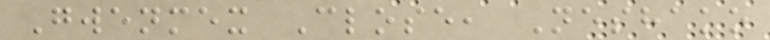Gwenmex Close, Neshako
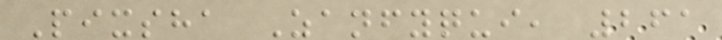Pixsha Zanfyqui, 261
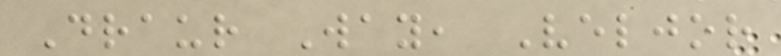Draur Way, Veljor
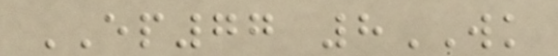EP77 8WK
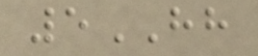5HH
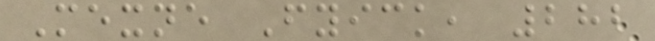Mexne Fyick, 282
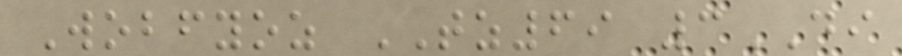Wobfyoz TZ69 3DI
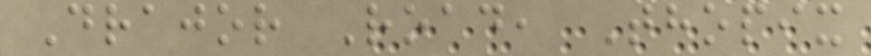Drajor Road, Thopix
